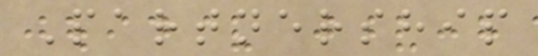Partnership
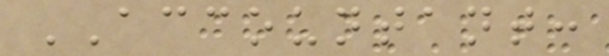ACCOUNTANT:
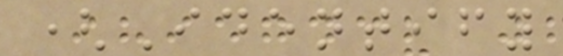(Identify
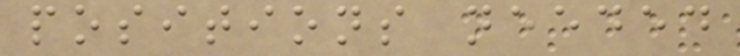positions needed
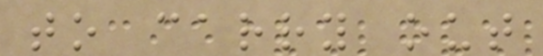to carry out
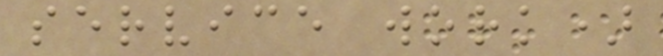service work)
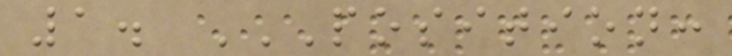1. POSITION:
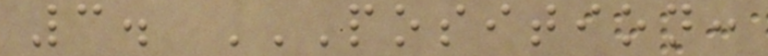3. POSITION:
